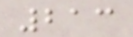213
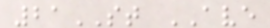21ST AVE
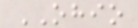OHIO
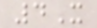4X
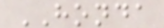HONDA
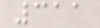311
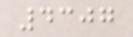4307
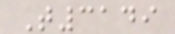T3149
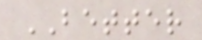BETTER
